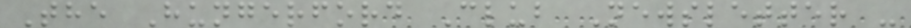The Hungerford Club Newsletter -
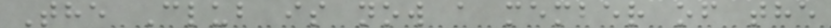The Club is now a member of the
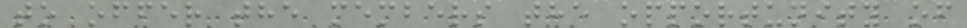to offer the members the opportunity of
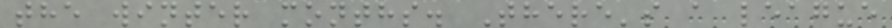the winter months. There's a league
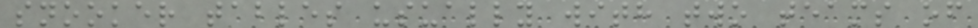snooker tables usually with two teams of
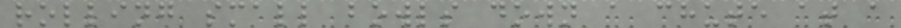rolling small bowls down a chute at a
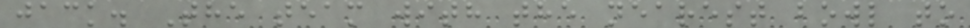jack. The team with the nearest bowl to
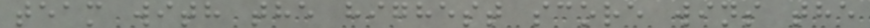team with the highest score wins the
